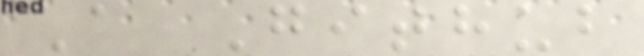A Github
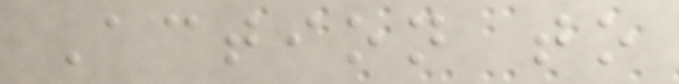Action to
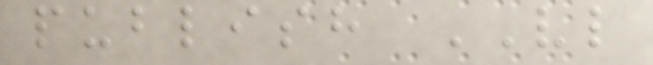publish VL
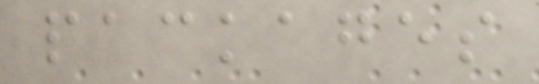packages
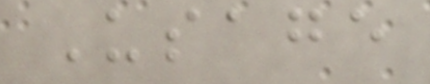Usage
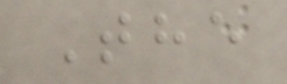The
